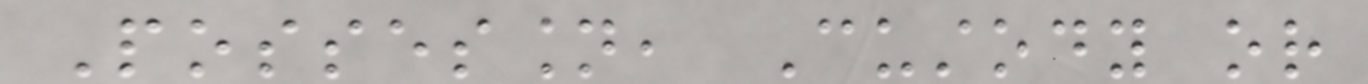Possession, Custody or
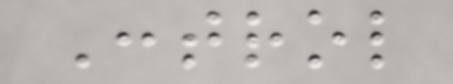Control
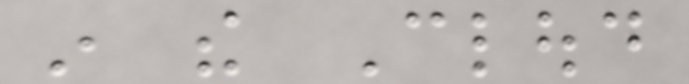in the Cloud
